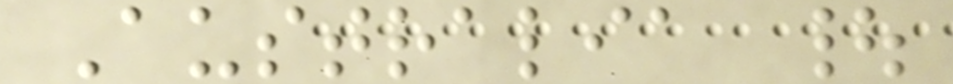Australia |
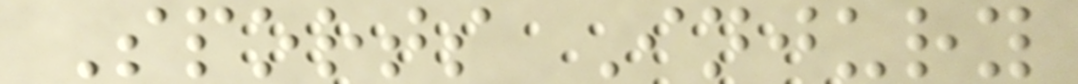Sports Injury
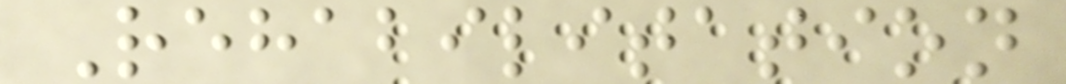Rehabilitation
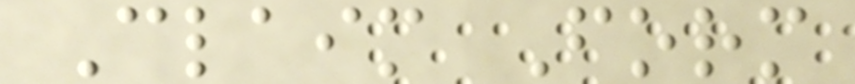Claim Form
